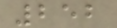252
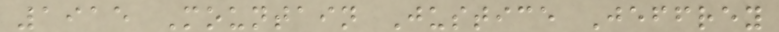1915 Mountain Justice Jeffrey
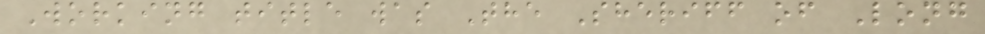Working title was The Sheriff of Long
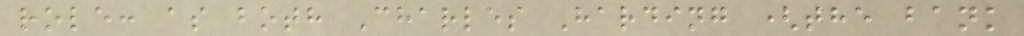role: as both Charles Harding (the bank
